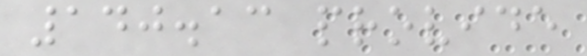140.13 provide
